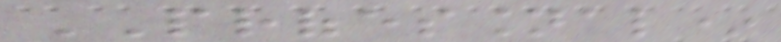PROFESSIONAL*
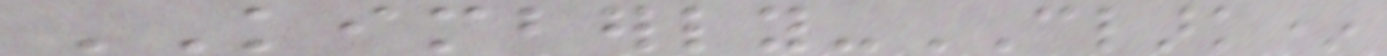KIMBERLY-CLARK*
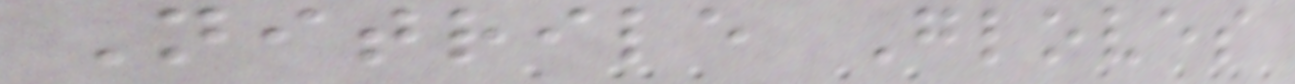Nitrile Gloves
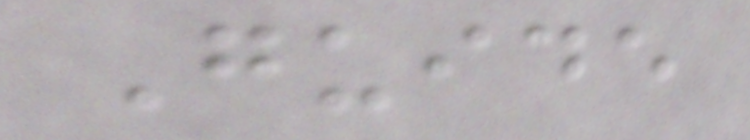Guide
